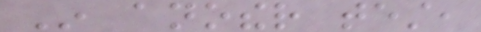In another test,
